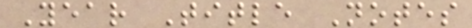Year Title Notes
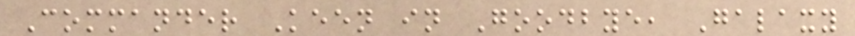Commander Keen in Goodbye, Galaxy
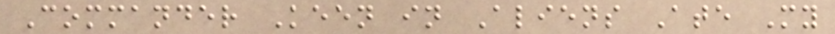Commander Keen in Aliens Ate My
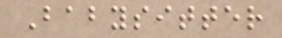Babysitter
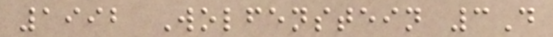1992 Wolfenstein 3D
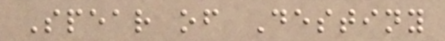Spear of Destiny
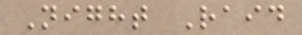Night Raid
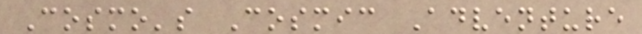Cosmo's Cosmic Adventure
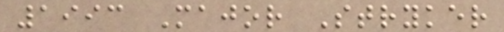1993 Major Stryker
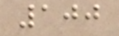100
